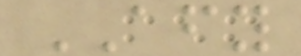AFY
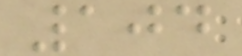104
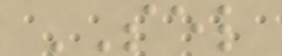SEL
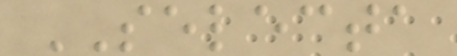SELECTA
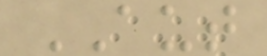AUT
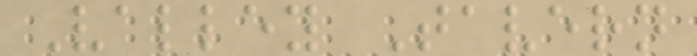Valley Tavern
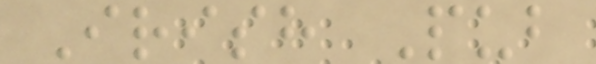Irish Pub
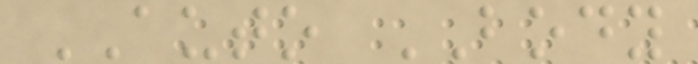AUTO BODY
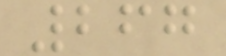267
